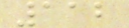112
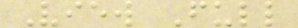View Full
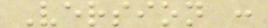Version :
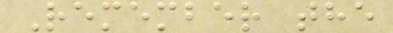Remember the
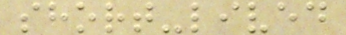short-lived
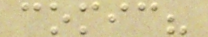comic?
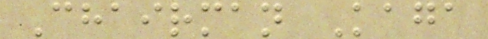Chairman Kaga
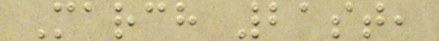March 21st,
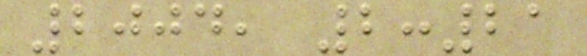2004, 2:21
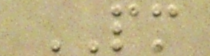PM
